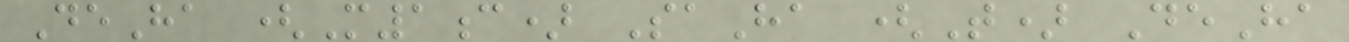DeHa (M1c) SaHa (T) DeHa
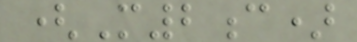(M2c)
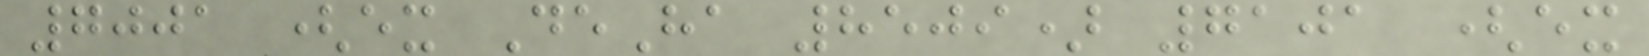7001 (ex DeHa 8509) 7101 (ex
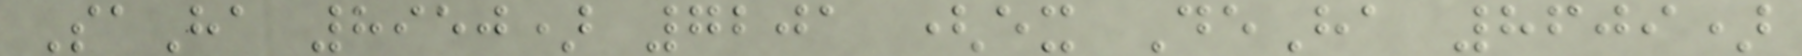SaHa 8950) 7201 (ex DeHa 8609)
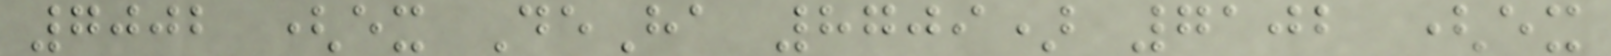7002 (ex DeHa 8709) 7102 (ex
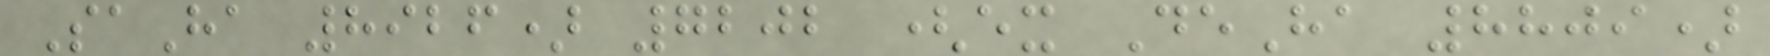SaHa 8926) 7202 (ex DeHa 8809)
